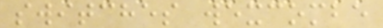switches wexcombe
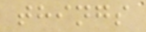things
